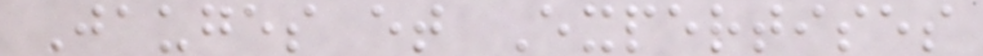Jauges et Expertises
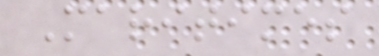Maritimes
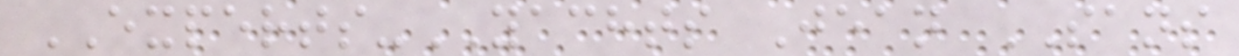EXPERTS-YACHTS Jean SANS
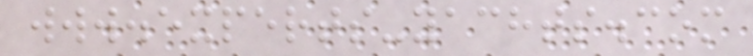www.experts-yachts.com
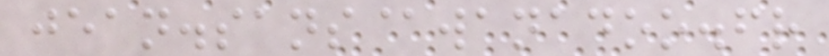jean.sans@wanadoo.fr
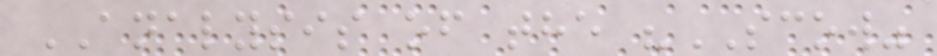ANALYSIS of the "SCOW"
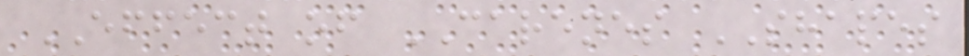EFFECT of CARENES SHAPES
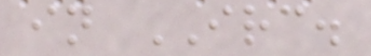in IRC.
